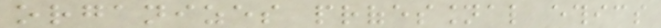organizes professional ethics
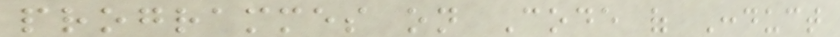programmes on Code of Conduct
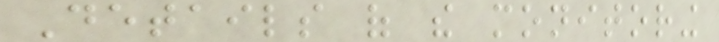Details of the monitoring
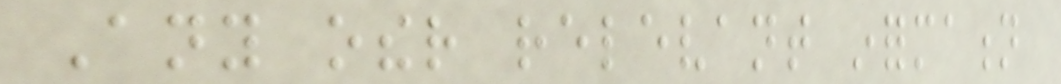Any other relevant information
